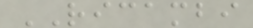RICAMBI
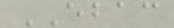EBAC
